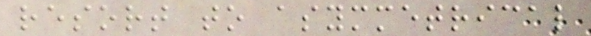resort to asymmetrical
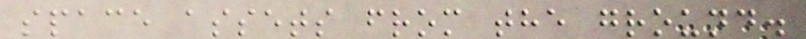space assets from the ground.
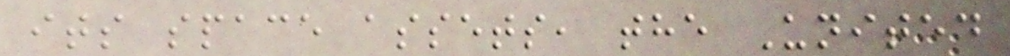its space assets, the United
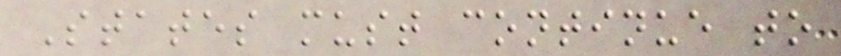States must continue to
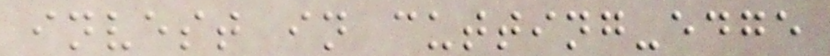invest in cutting-edge
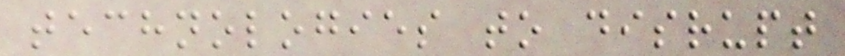technologies to disrupt
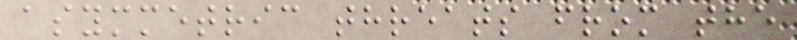asymmetric threats from the
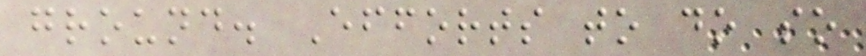ground. Efforts to do so
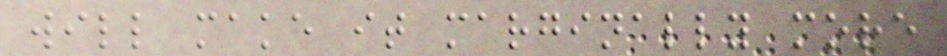will make it marginally more
